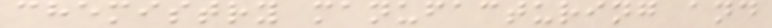chemistry manufacturing and
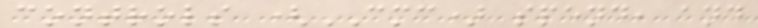controls (CMC) spend, and
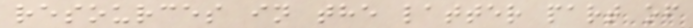resources in the latter part of
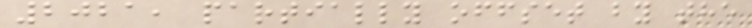2021, partially offset by the
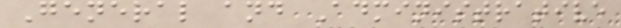General and Administrative
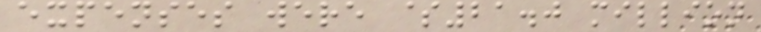expenses were $21.0 million
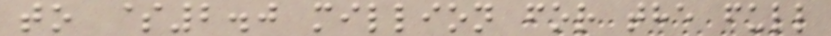to $2.0 million for the full
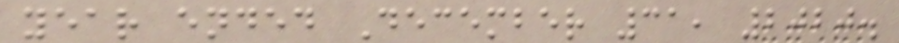year ended December 31, 2020.
